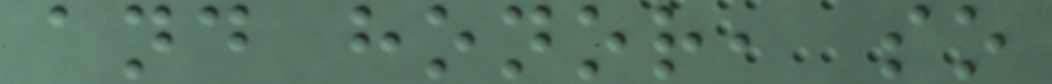and honor, so
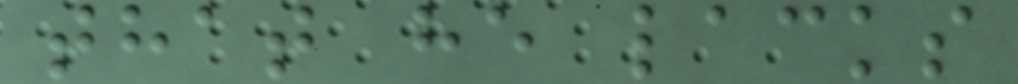that he lacks
